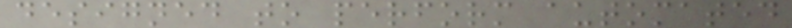designed to perform automated
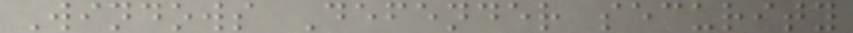Windows Defender security
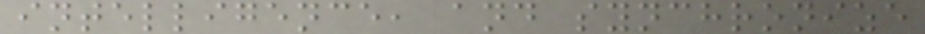intelligence, and synchronize
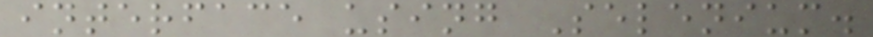interface using Selenium.
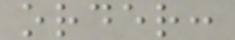order:
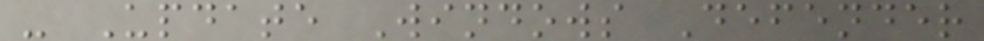- Update Windows Defender
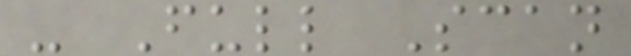- Full Scan
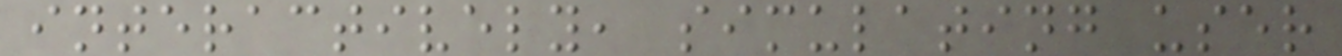interactively, simulating user
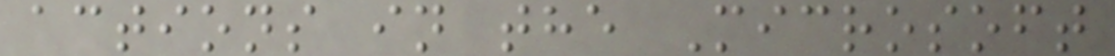actions in the Microsoft
